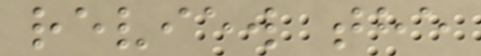review the
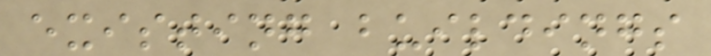existing buildings
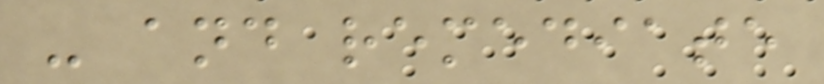- and remediate
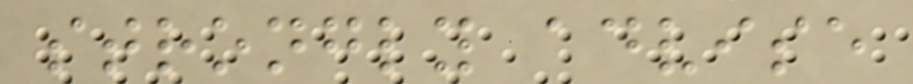strongly advise
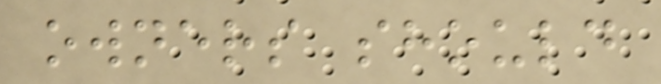owners should
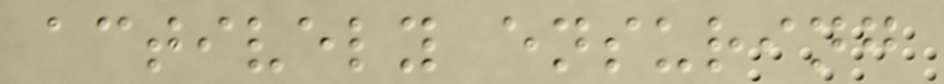actively ensuring
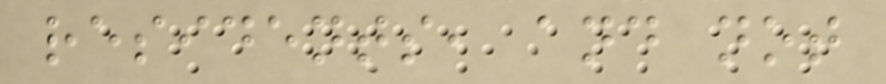residents, and not
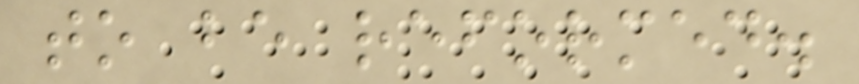to be reformed.
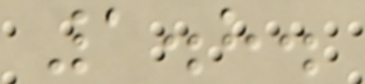1.8.
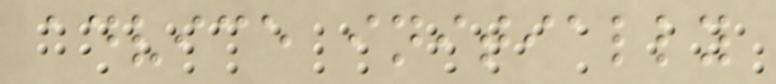advice initially
